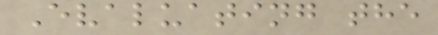Evaluating the
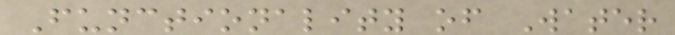Functionality of Water
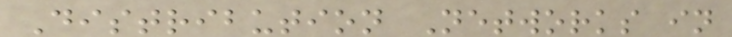Distribution Networks in
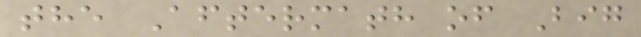the Aftermath of Big
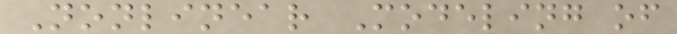Nonlinear Modeling of
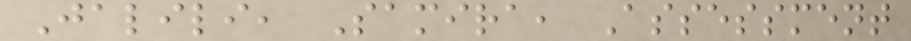Jalili, Samira, Assessment
